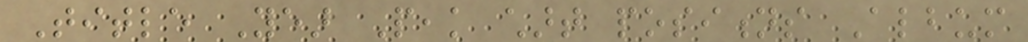Title Year Peak chart positions Album
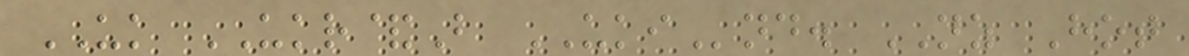UK UKR&B UKInd. NZ Hot
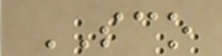SCO
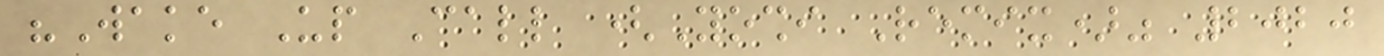"Wake Up Call (Yoshi Remix)" 2020
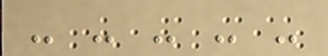- - - - -
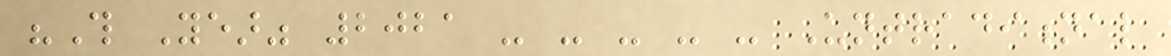"This Year" 2021 - - - - - Untraditional
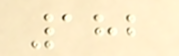182
